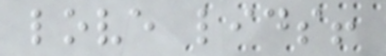love lids!
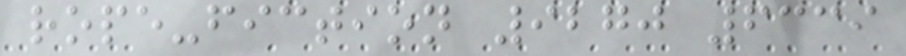rope-fiction 9270 6339
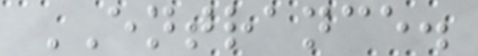ENTRANCE.
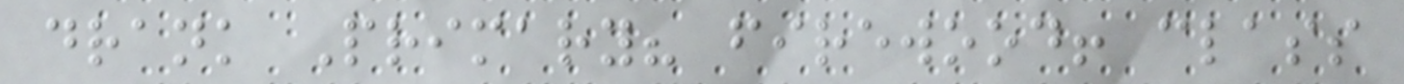drank Primary? firewood! class
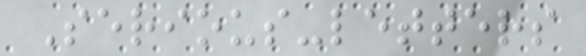Serious-letters
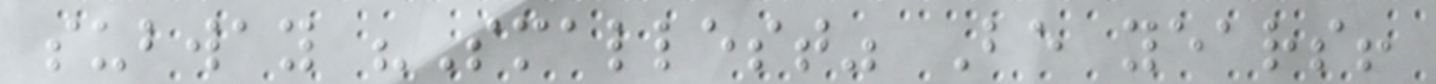subway "Smallest" Be years!
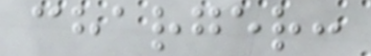charger:
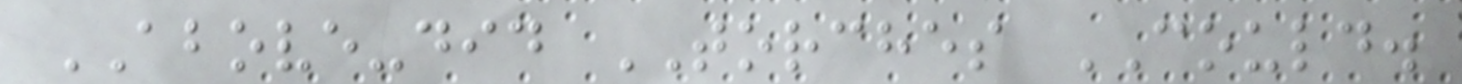ABOVE-did TORCHES COULD.
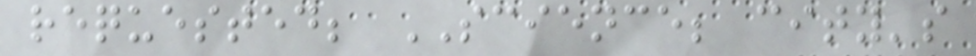requested; SCIENCE; city's
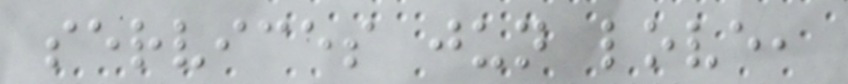services jun love,
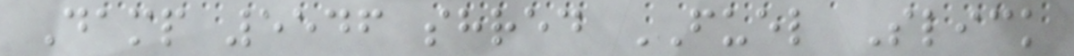Damp 5546 shred FUEL Slick
